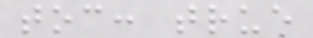toc: true
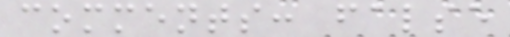comments: false
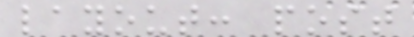layout: post
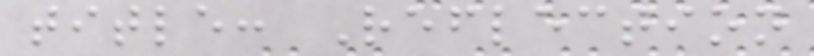title: Reflection
